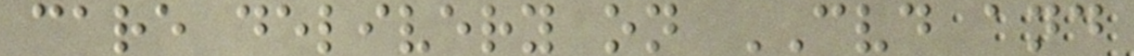care delivery on CVD and
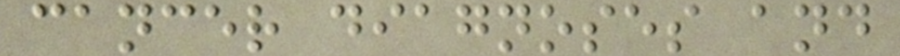cancer diagnoses and
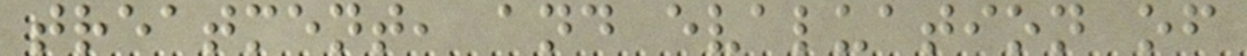treatment, and evaluation of
